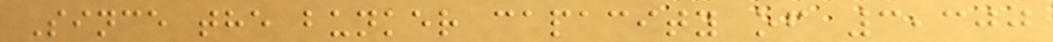Since the bunker capacity of 3,300
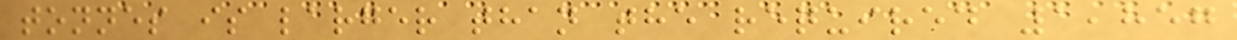tonnes is larger than the required 1,857
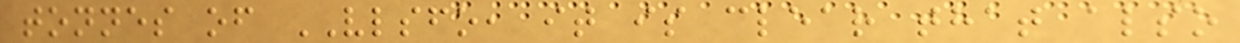tonnes of VLSFO, it is clear that also
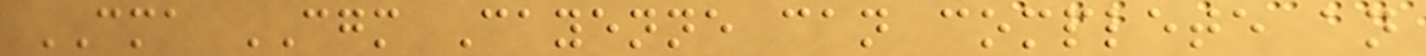CMA CGM Cayenne can complete an
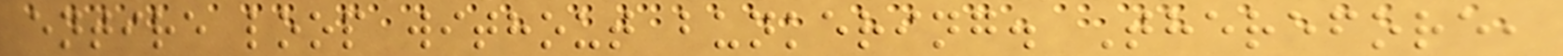entire loop without bunkering. Therefore,
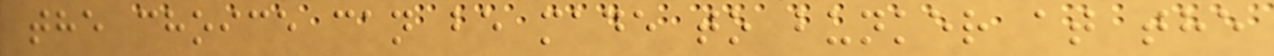the choice can be made to bunker at the
